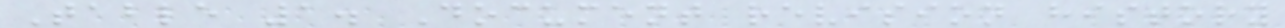Table 1. Document revision history
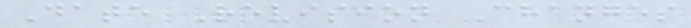Date Revision Changes
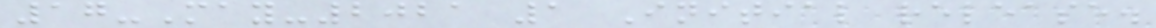17-May-2021 1 Initial release.
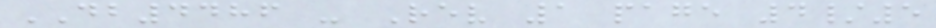DB4486 - Rev 1 page 4/5
